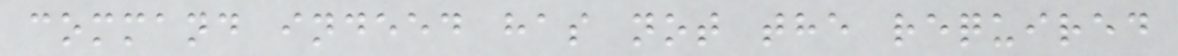command indeed has not the required
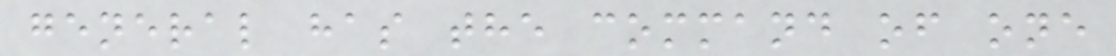general has the command of one
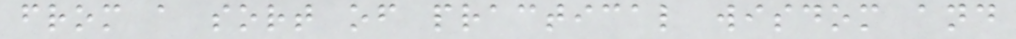from a sort of practical wisdom and
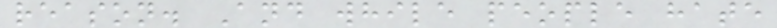reason. And while people hate
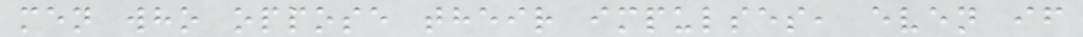men who oppose their impulses, even if
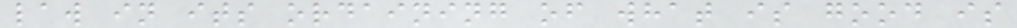law in its ordaining of what is good is
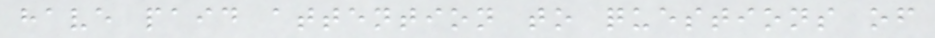have paid attention to questions of
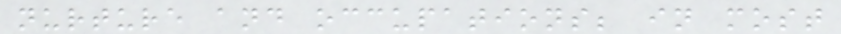nurture and occupations; in most
